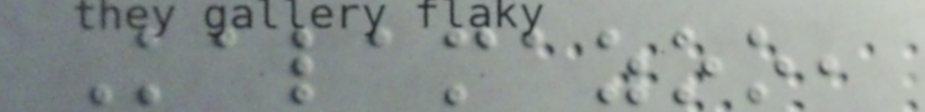Kalamazoo,
